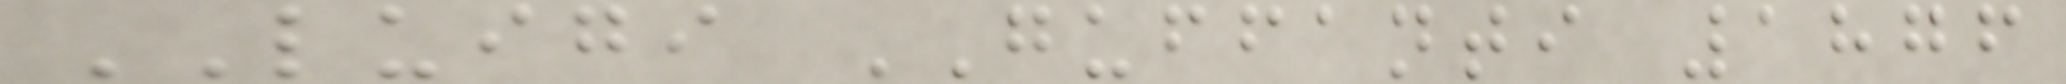LUIGI GUFFANTI 1876
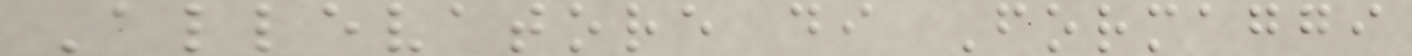Allevatore di Formaggi
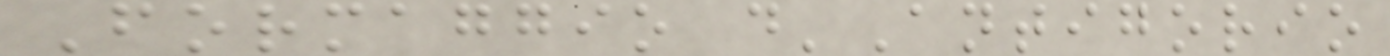Formaggio d'Antigorio
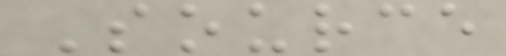Source
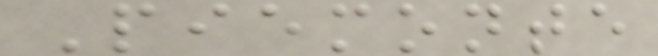Piemonte
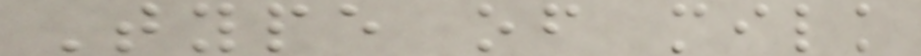Type of milk
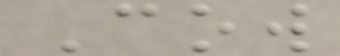Cow
